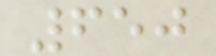650
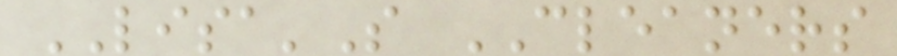LISA'S CLEANERS
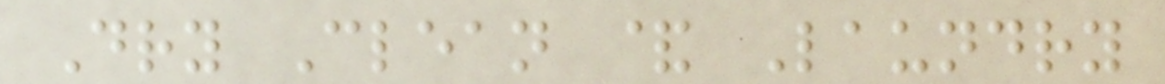Dry Clean & Laundry
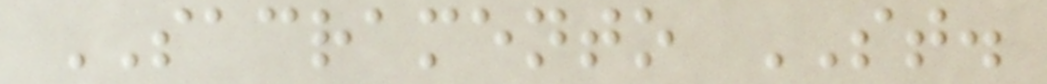SACRAMENTO ST.
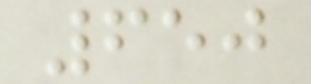650
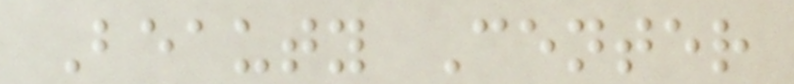Beauty Center
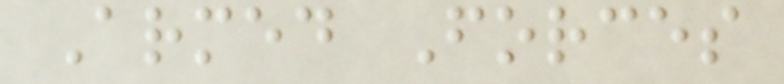Armed Forces
